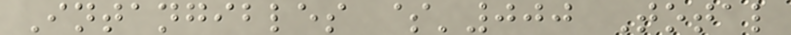Intangibles $'000 Total
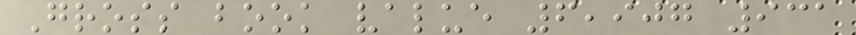Gross book value 6,907 931
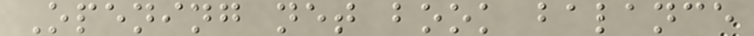Opening net book balance
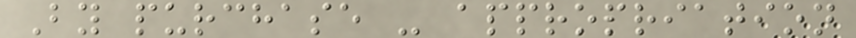By purchase - appropriation
